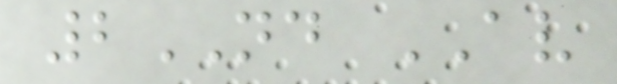2ND AV
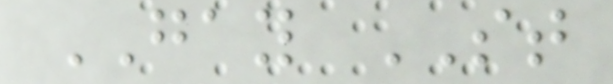GAY ST
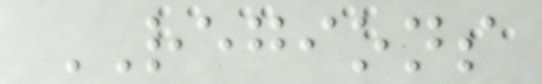REGIONS
